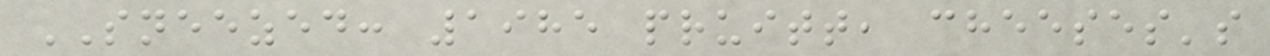SNEEZED: 1985 pruitt, cheeses's
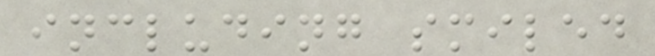including smiled
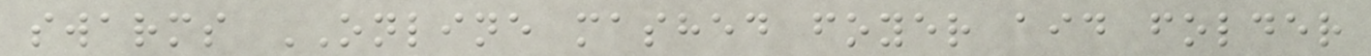swarms ONLINE mashed foyer aid folder
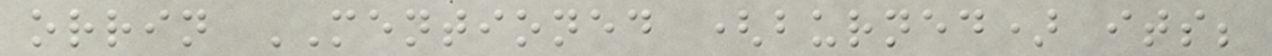orrin MENTIONED (burned) its;
